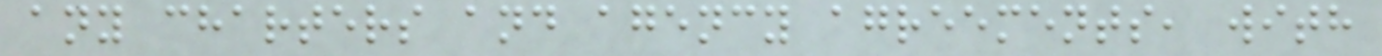any charters and agency agreements, with
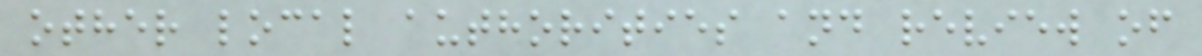other local authorities and review of
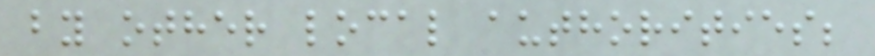by other local authorities;
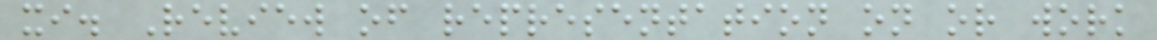xi. Review of representation on or work
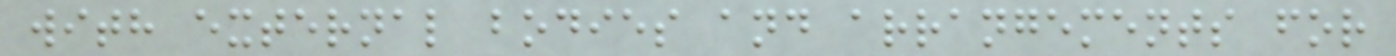with external bodies and arrangements for
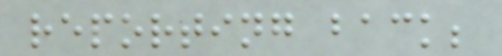reporting back;
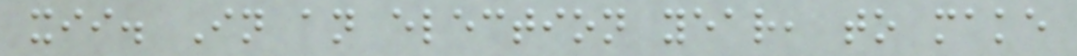xii. In an election year, to make
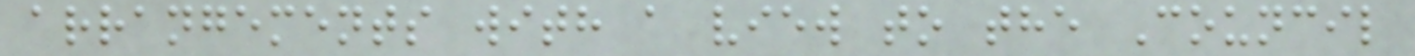arrangements with a view to the Council
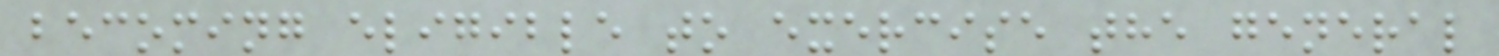becoming eligible to exercise the general
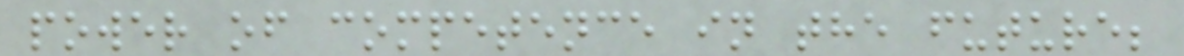power of competence in the future;
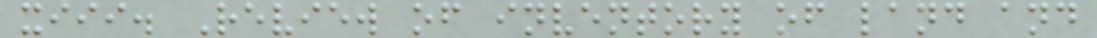xiii. Review of inventory of land and
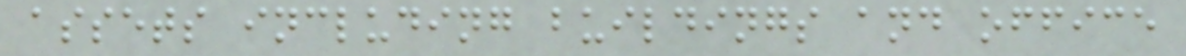assets including buildings and office
